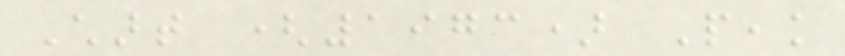Chart (1973) Peak
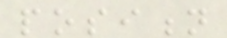position
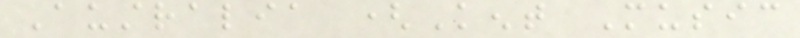Australia (Kent Music
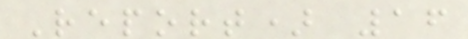Report) 16
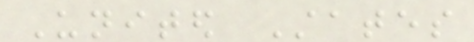United States
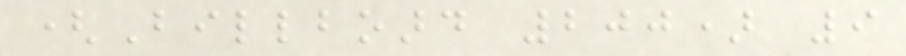(Billboard 200) 9
